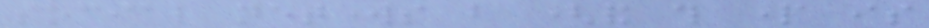social networks but (and this part is
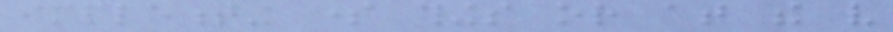implementing some things or at the very
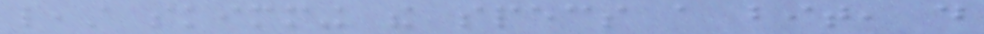least skimming the specs a bit, do
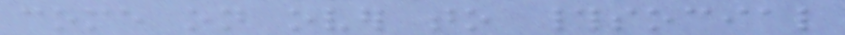come on over to #social
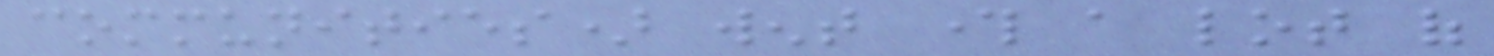communities) went through a lot of
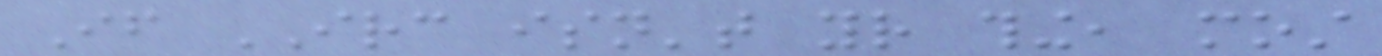If IRC isn't your thing, most
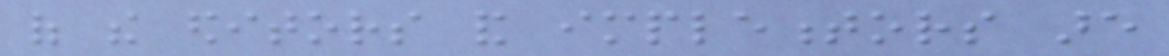of the editors and implementors are
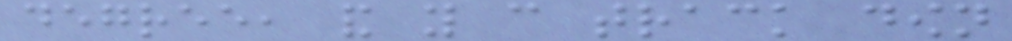degree, and you can track down
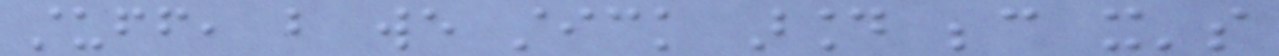stuff, but we stick around because it's
